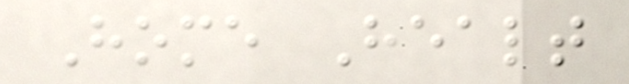Home Healt
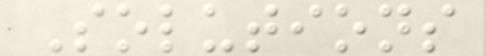Solutions
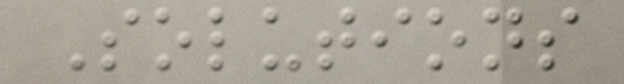Solutions
